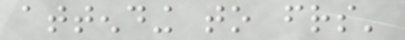attending to friends'
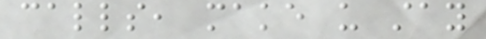calls, make us stay
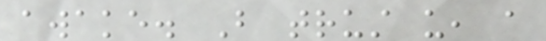awake. But trust us, a
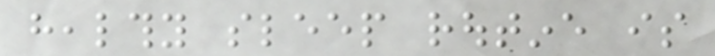healthy sleep routine is
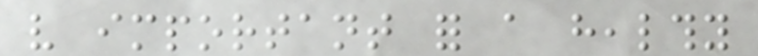very important for a healthy
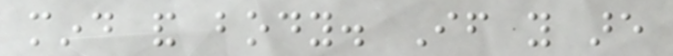mind and body. If you are
